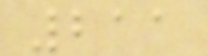211
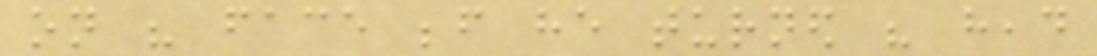on his face before he turned his head
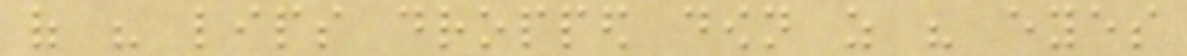of his lips dropped down as his eyes
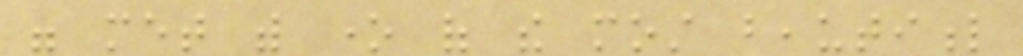were met with one of the most beautiful
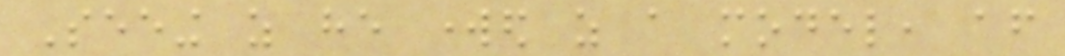Seeing as he worked as a model, after
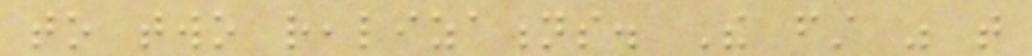to two realizations. The first was that
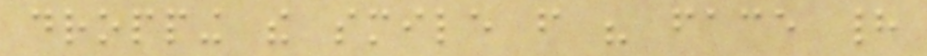dropping the smile from his face had
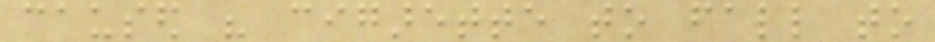caused his cigarette to fall to
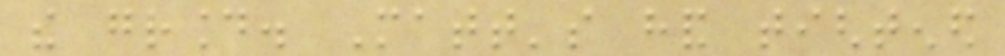the ground. Matt's hand tightened
